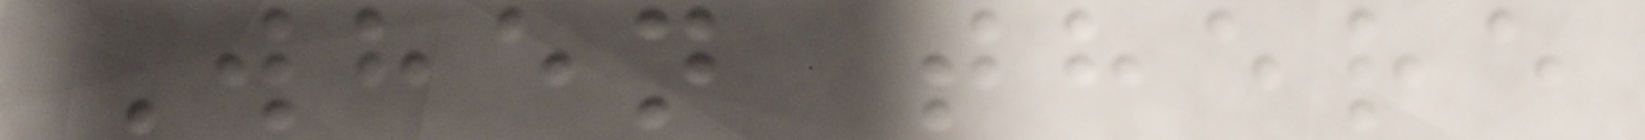When there
